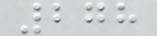278
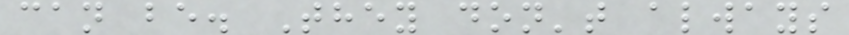can be. They don't always
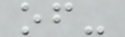of-
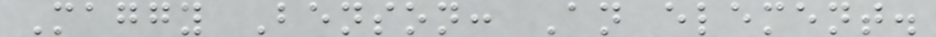Maggy Benson: An element.
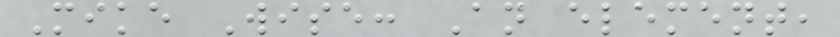Mike Wise: An element,
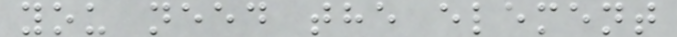you need the element
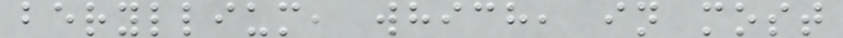beryllium, which, in most
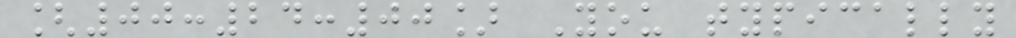[00:24:00] You typically
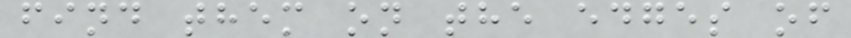find them on the edges of
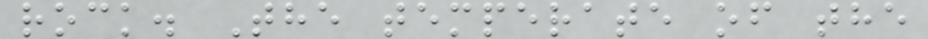rock. The temperate of the
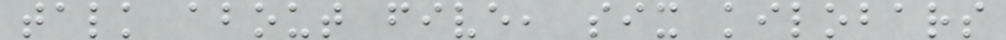talk about five, six kilobars
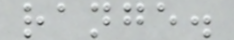range.
